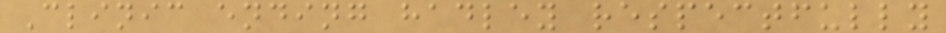Clinic ending hadley respectfully
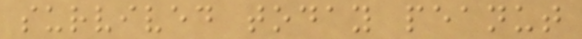survived today peanut
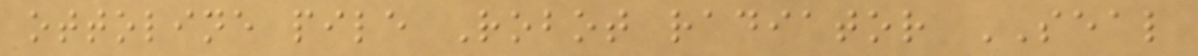ottoline pile Robot radiator SEAL
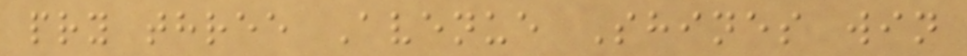pry three Avenue Shines win
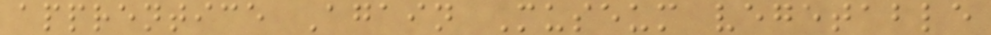apprentice Again Museum vegetable
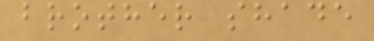brother shade
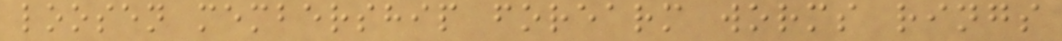loosen membership forearm worms rings
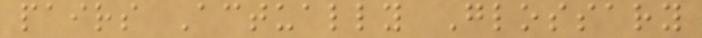pairs Actually Glossary
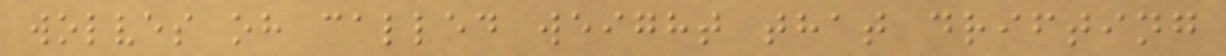wolves oh called weight that drifting
